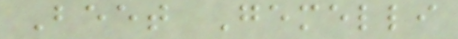Beet Gemelli
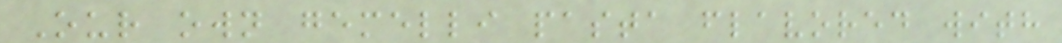Our own gemelli pasta flavored with
